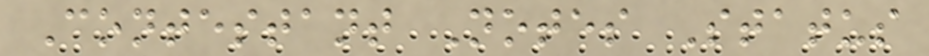Contestant Notes Status
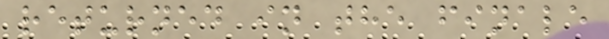returned in the finale
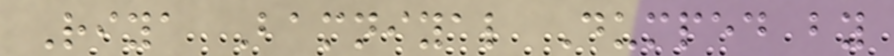Riya Bamniyal Dumped by
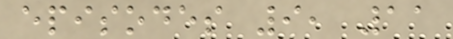episodes 9, 11
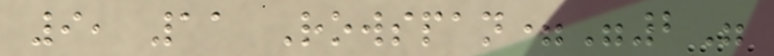9, 11 Rowspan="2"
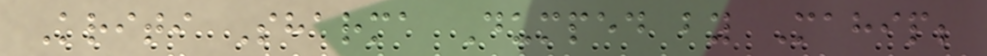Kriti Sharma Dumped by Mahip;
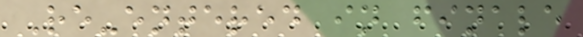Re-entered in finale
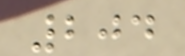204
